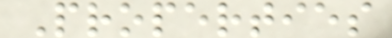Properties
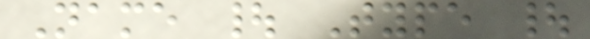Name | Type |
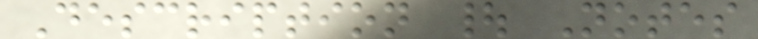Description | Notes
